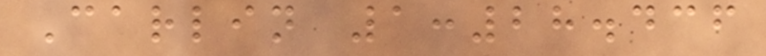Carlin 1:28.436
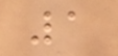1
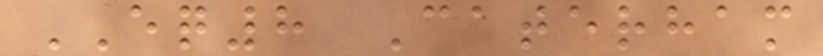EQ8 Caterham
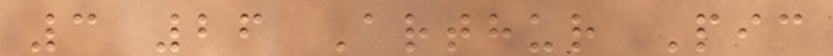3 26 Arthur Pic
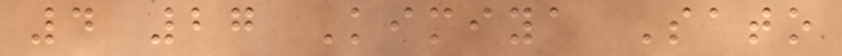4 27 Kimiya Sato
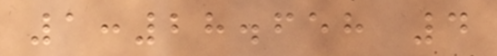1:28.658 4
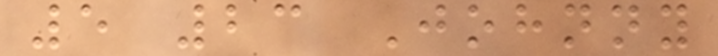5 23 Johnny
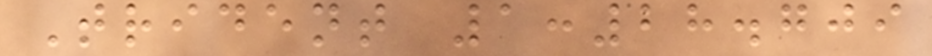Trident 1:28.709
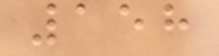158
